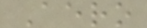Aero
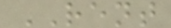RENT
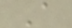A
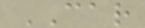CAR
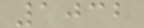1032
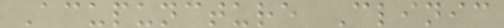Acupuncture Clinic
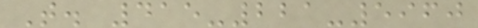T. 415-221-5960
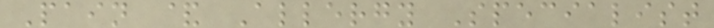Pain & Allergy Specialist
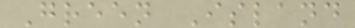Green Island
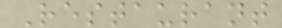Restaurant
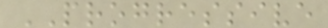PROGRESSIVE
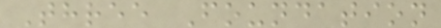Three Foundation
